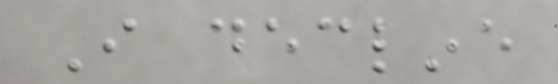I decline
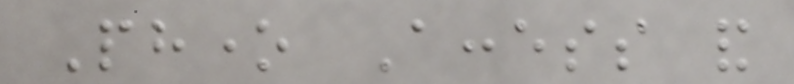Phone Access and
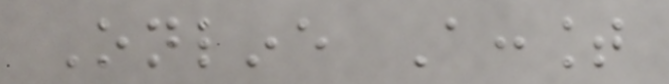Online Account
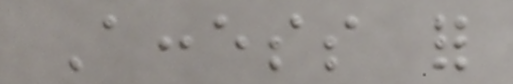Access for
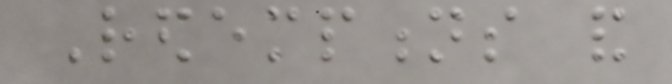Redemptions and
